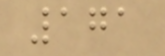171
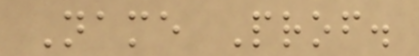Name Prof.
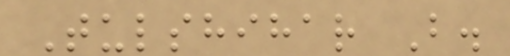Tulshihar B.
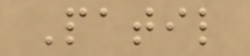Patil
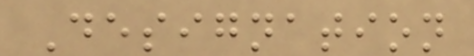Designation
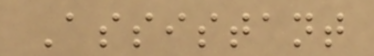Assistant
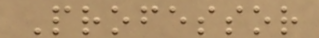Professor
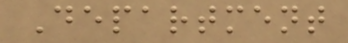Department
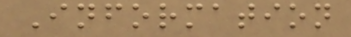Information
